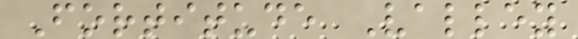Fortitude Valley
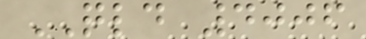QLD 4006
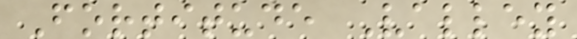Fortitude Valley
